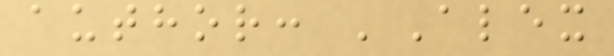author: 'Alex
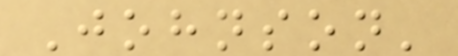Johnson'
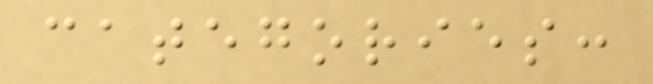categories:
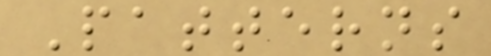Patterns
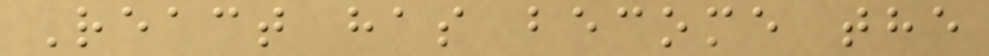React has become the
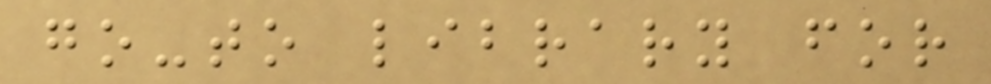go-to library for
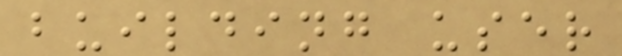building user
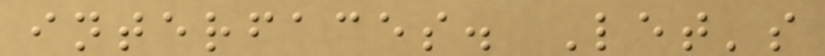interfaces. Let's
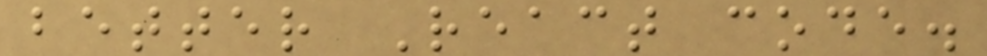better React code.
